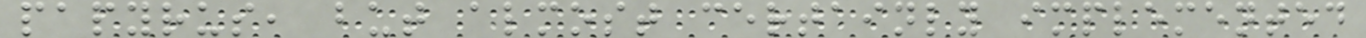papyrus, but almost certainly implemented
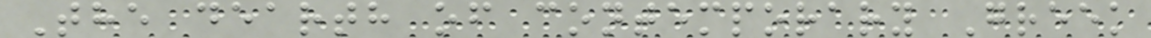The dearth of contemporary Greek
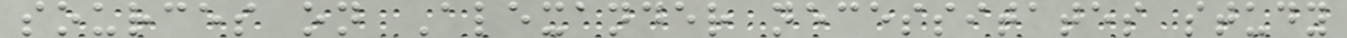sources on Alexander necessitates study
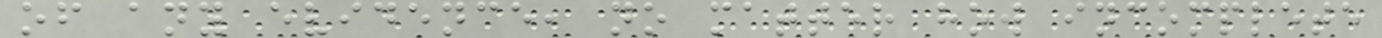of any evidence, no matter how incomplete
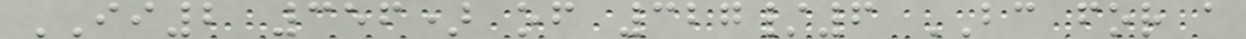II2 356) of 327/6 BC for a
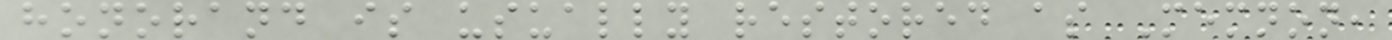honorand is usually restored as Memnon,
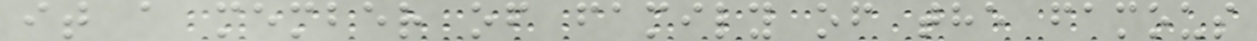it a member of family of the famous
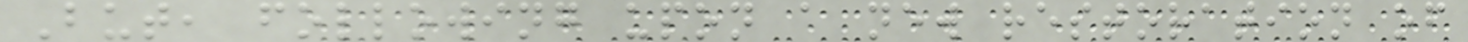But, following upon a new restoration of
